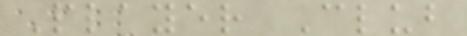Player Club
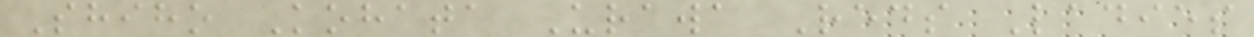Shiho Kohata Urawa Reds Ladies
